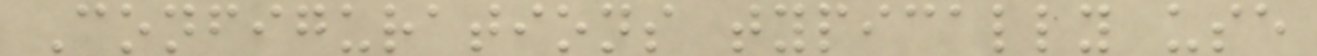Configurations typically use
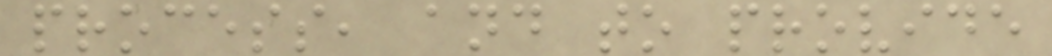process, and to provide
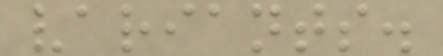variants.
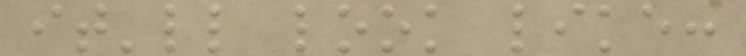it'll look like:
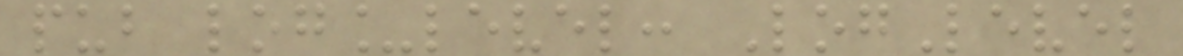pub log_level: LogLevel
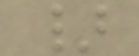}
